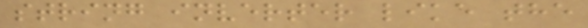string inverter like the
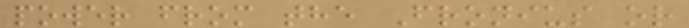power from the Fronius or
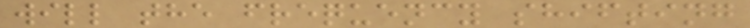will the frequency shifting
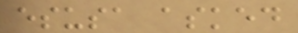esusa asked
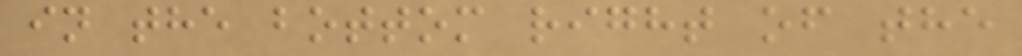in the bottom right of the
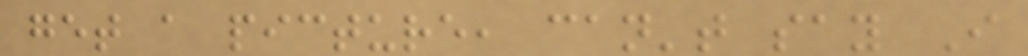get a picture, can't say I
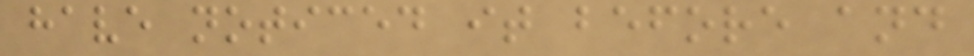have noticed it before and
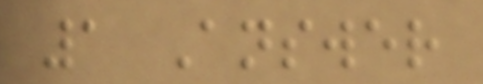1 Answer
